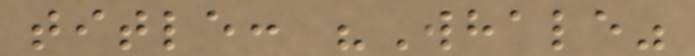title: "Whale"
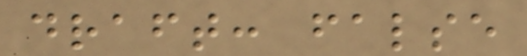draft: false
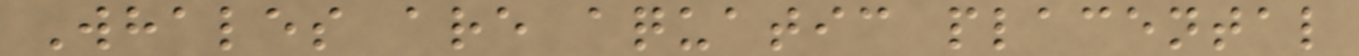Whales are aquatic placental
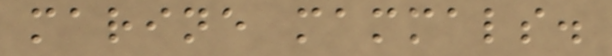marine mammals.
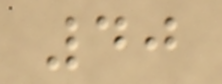40
